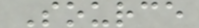Source
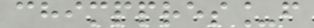chimppres_f
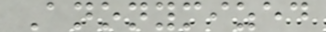Anonymized
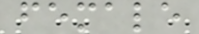female
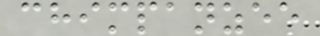chimpanzee
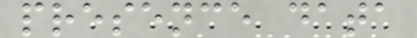presence data
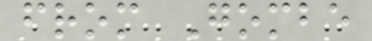from Gombe
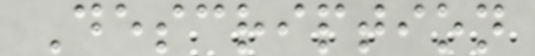Description
